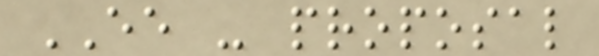EE - proposal
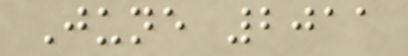June 2011
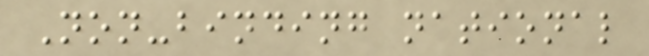Non-binding national
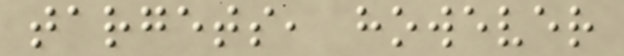targets, however
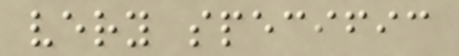very specific
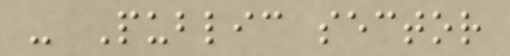- Public sector
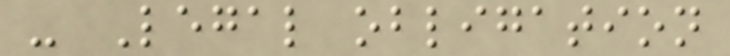- Legal obligation
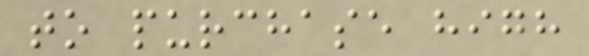to purchase high
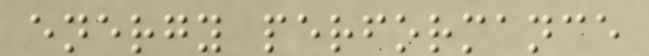energy performance
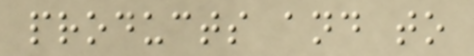products and to
